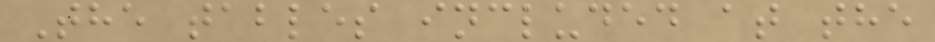The tables included at the
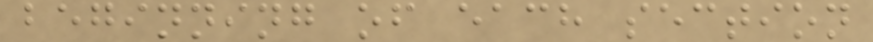beginning of each section
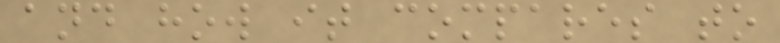and how it compares to
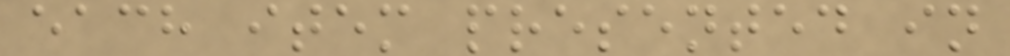each item presented in
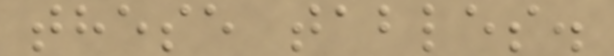these tables.
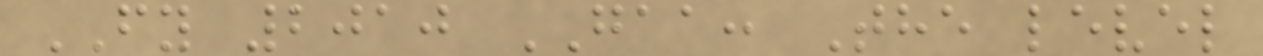FY 2010 GAA: The level
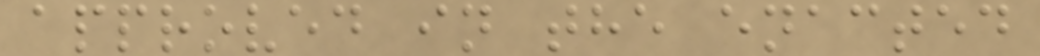approved in the enacted
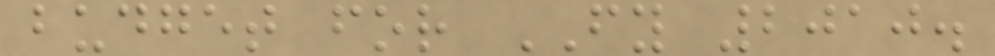budget for FY 2010.
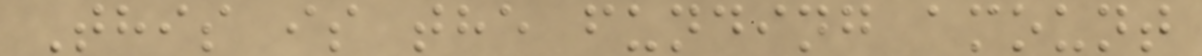This is the funding amount
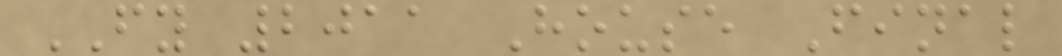FY 2011 House Final
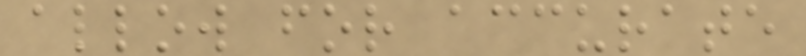allow for accurate
